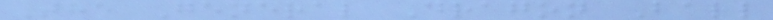The General Dragon Ball
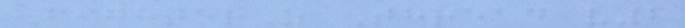FighterZ Thread v2
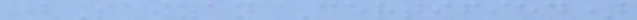(Saiyan Certified)
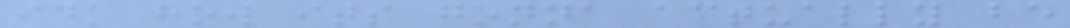idk how its gonna actually be
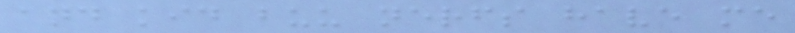and kid buu nerfs have me
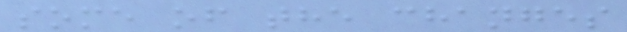some of the changes
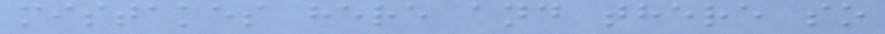mistakes here and there so
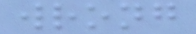wrong
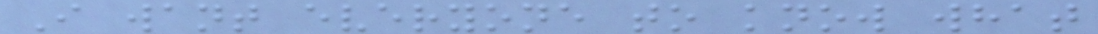I want everyone to know what
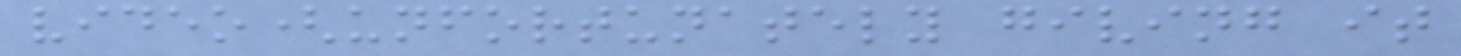video(unfortunately giving it
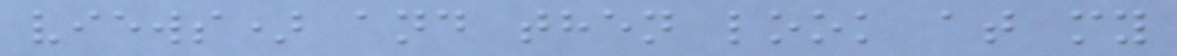views) and then look at my
